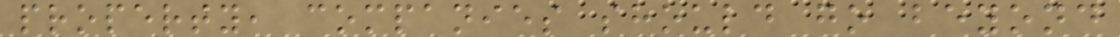property, companies should go beyond
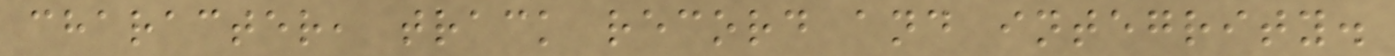character, track record and integrity.
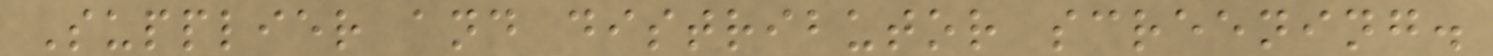Supplier and distributor screening.
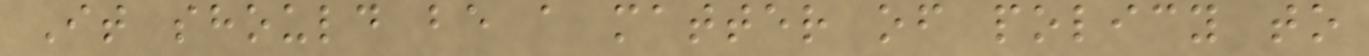It should be a matter of policy to
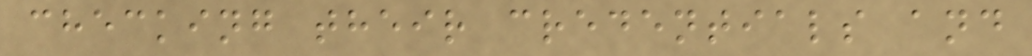checking their credentials and
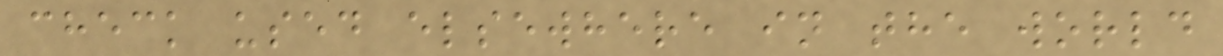check used elsewhere in the world
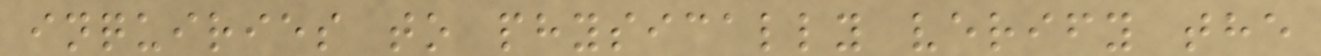inquiries to physically verify the
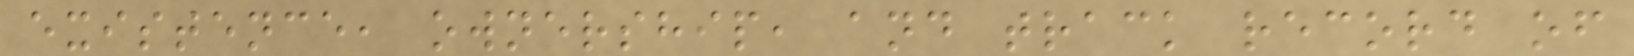existence, ownership, and track record of
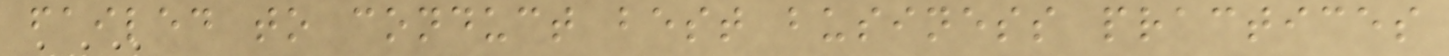failed to conduct best business practices
